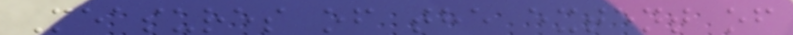Measures of the extent of
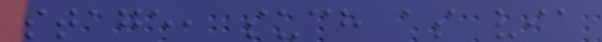stage, such as via
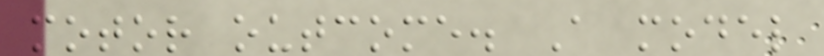motor outcome. A model
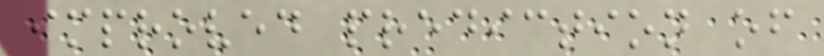improved prediction of
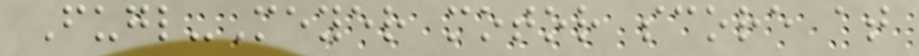Fugl-Meyer motor score at
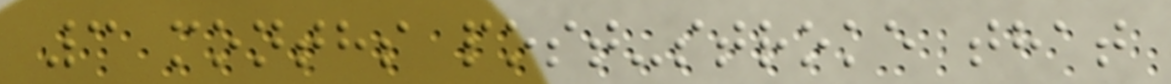3 months post-stroke that
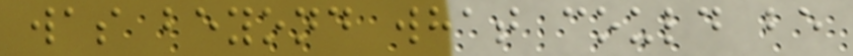was beyond what could be
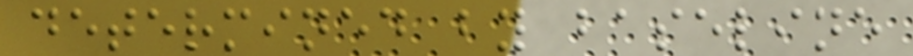determined by baseline
